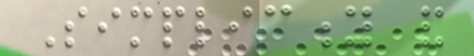Simplicity and
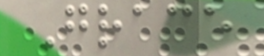Grace
